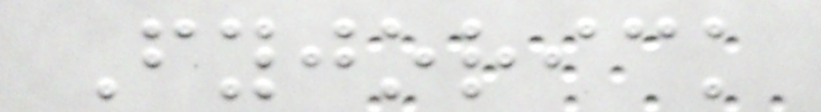Fyjorick
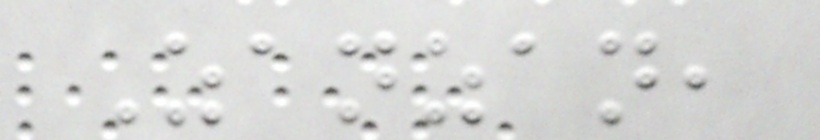Zanzan,
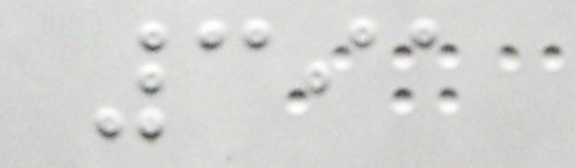391
